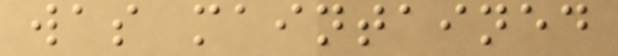was maintained
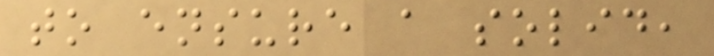to ensure a solid,
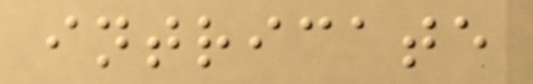intricate
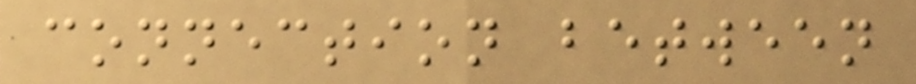connection between
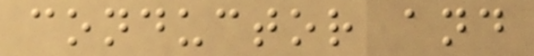conductor and
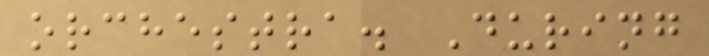orchestra. During
